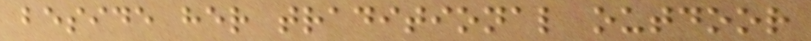beside her traditional outdoor
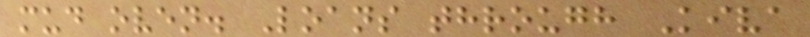mud oven. Loans through Kiva
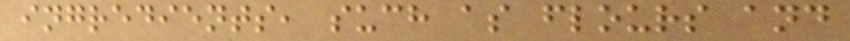ingredients, such as flours and
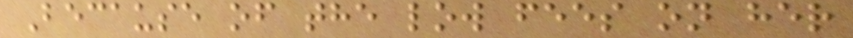Because of the low fees on her
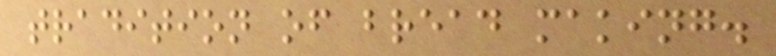tradition of bread making.
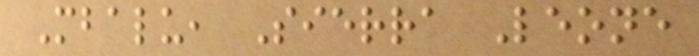Mbalu, Sierra Leone
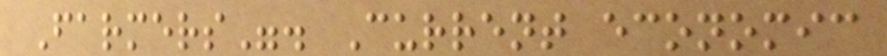Farmers". Current economic
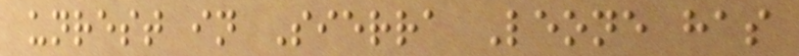unrest in Sierra Leone has
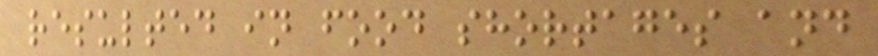resulted in food shortages and
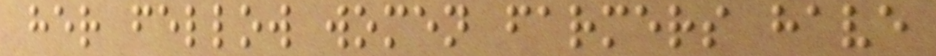her fellow women farmers have
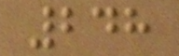248
